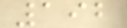192
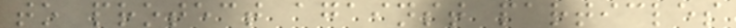to protect against particles
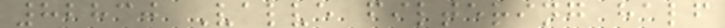82830 Valve filtering half
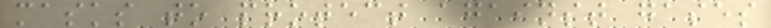masks to protect against gases
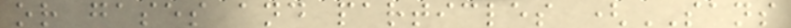or gases and particles (SANS
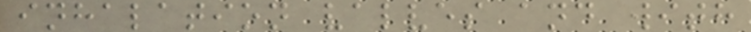inhalation valves and with
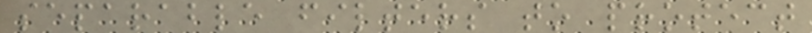separable filters to protect
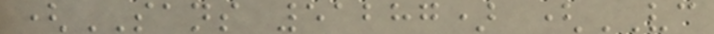(SANS 51287) (VC
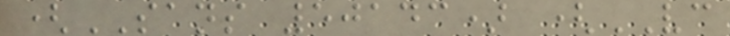(SANS 50143) (VC
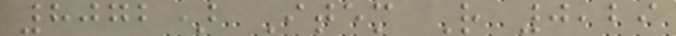8072) Item R 0,29
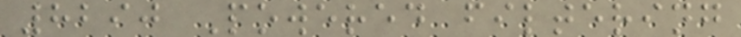8290 Powered filtering
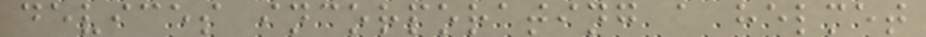devices incorporating a helmet
